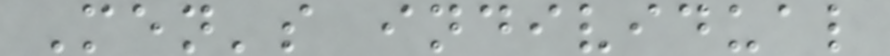Men's individual
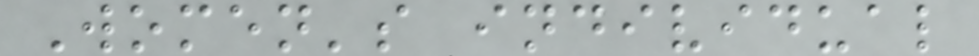Women's individual
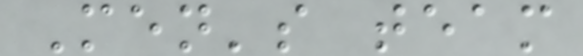Men's team
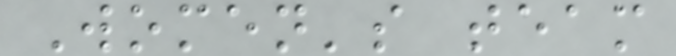Women's team
